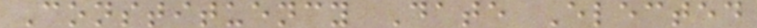Constituency Date Elected
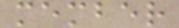member
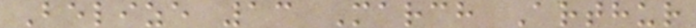Belize 13 March Arthur
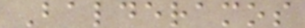Balderamos
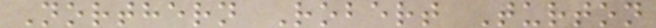Northern Robert Turton
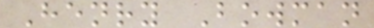Henry Bowman
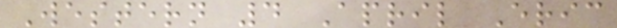Western 4 April Eric
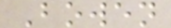Bowen
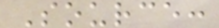Source:
